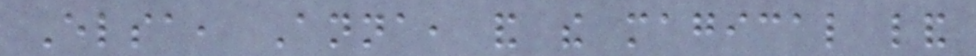Elsa, Anna, and the magical land
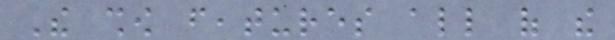The show features all of the
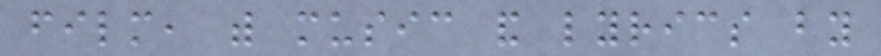film, with music and lyrics by
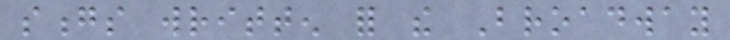songs written for the Broadway
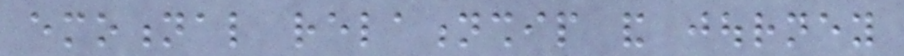emotional relationship and journey
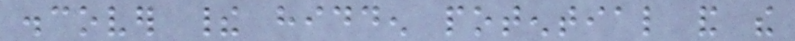discover their hidden potential and the
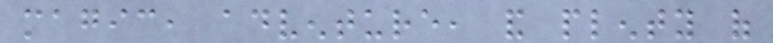magic, adventure, and plenty of
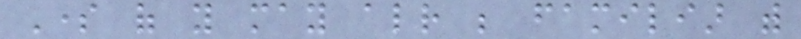Some of you may already be familiar with
